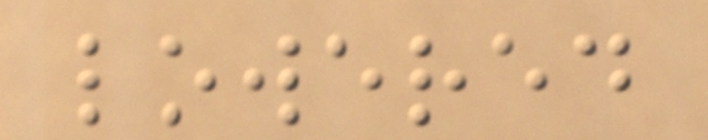lowered
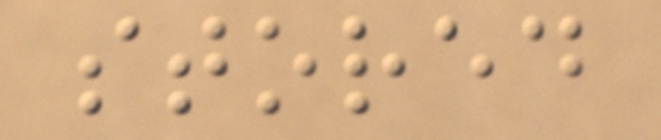stored
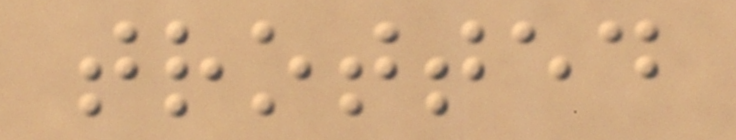trotted
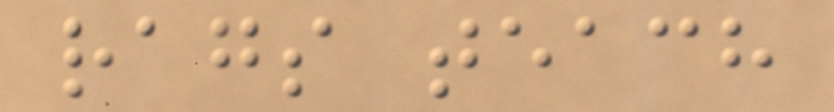rags teach
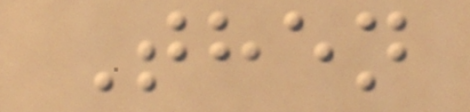Then
